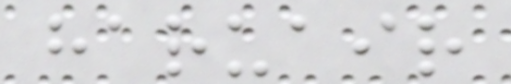haruair
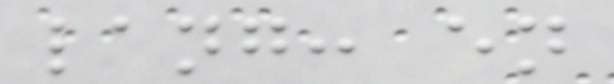lang: en
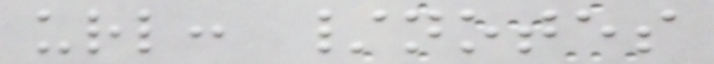url: /notes
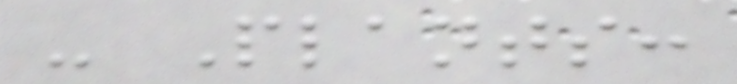- Plants:
